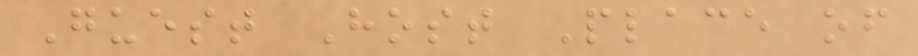Guest Host Place of
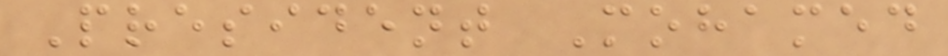President Mohamed
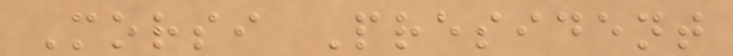Morsi President
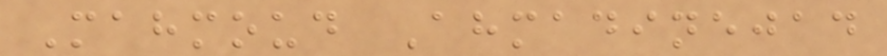Mahmoud Ahmadinejad
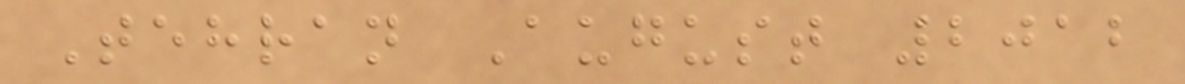Tehran August 2012
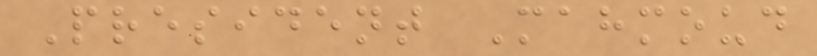President Mahmoud
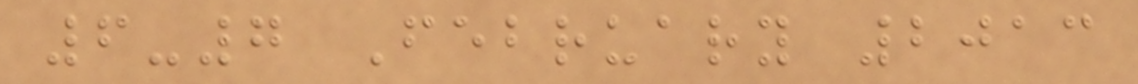6-7 February 2013
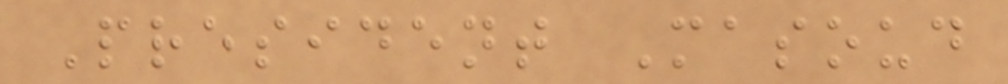President Masoud
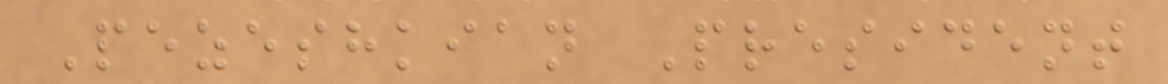Pezeshkian President
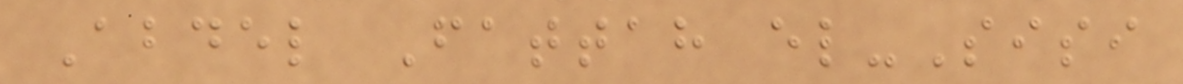Abdel Fattah el-Sisi
